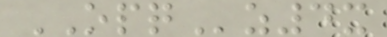OPQz4x
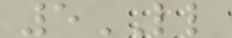5LL
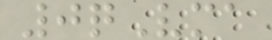0qVma
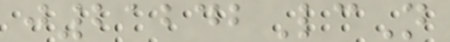j21242LcN
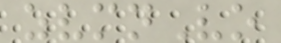zvmnVo
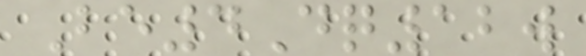Be4Dq12w
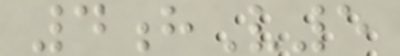4hV5
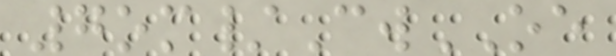7om/CwOE
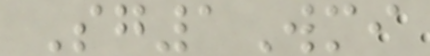Sg1Wmi
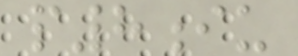p8iu
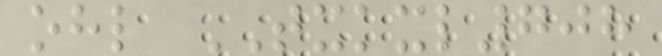ohl TXKXL708
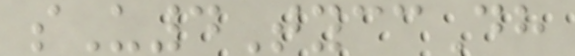sU4TyccDh
